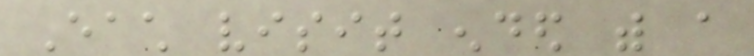Each visit ended with a
